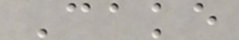Cake
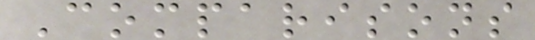Comparisons
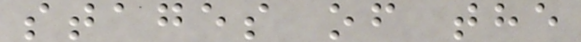stages of the
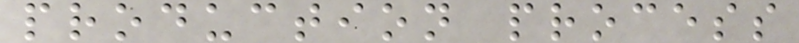production process
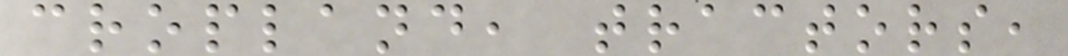cropland, tractors,
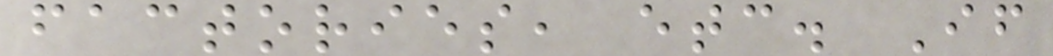factories, etc. If
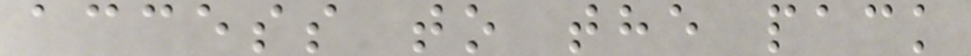access to the pack
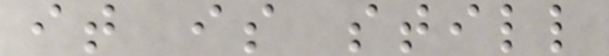it is still
